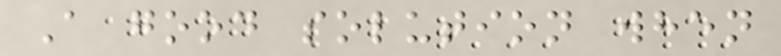A good solution when
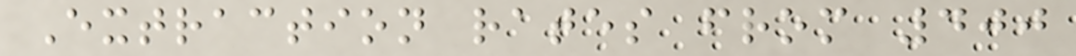Extraction rates from 400
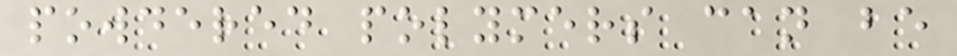powdered polymers can be
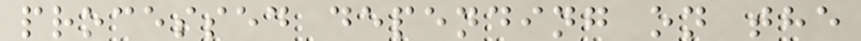processed depending on the
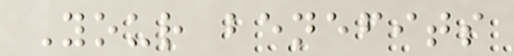Your benefits
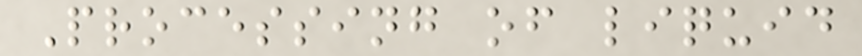Processing of liquid
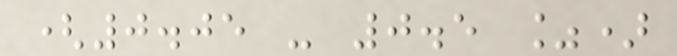(0.05 - 0.5 %)
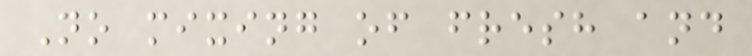No mixing of fresh and
